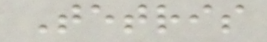Tetris
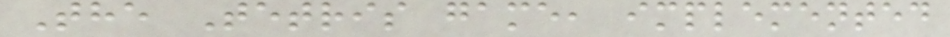The Tetris game, implemented
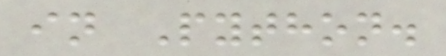in Python.
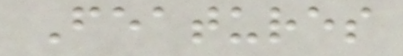Features
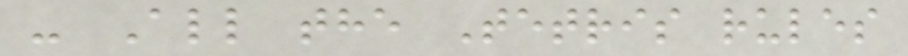- All the Tetris rules
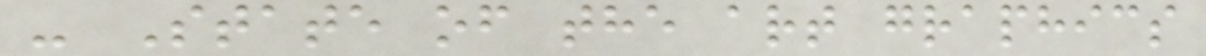- State of the art graphics
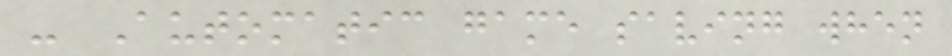- Automatic game saving when
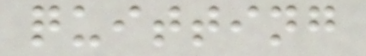quitting
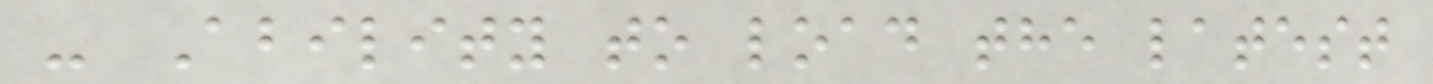- Ability to load the latest
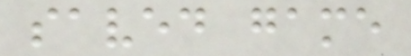saved game
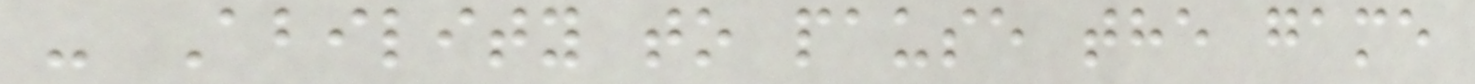- Ability to pause the game
